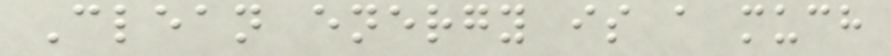Clean energy is a much
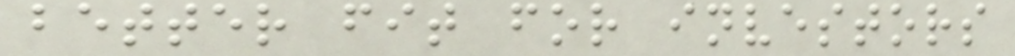better fit for investors
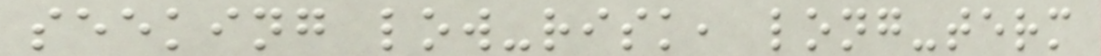seeking low-risk, long-term
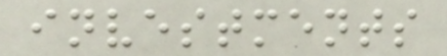investments
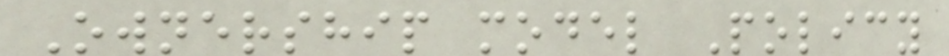Ownership model Policy
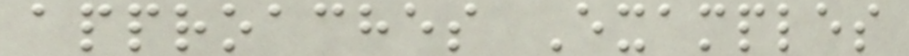approaches Examples
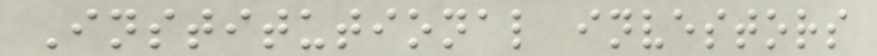Institutional investors
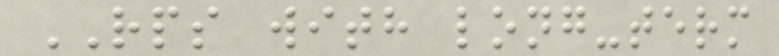RPS with long-term
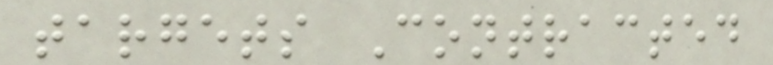targets Contracted
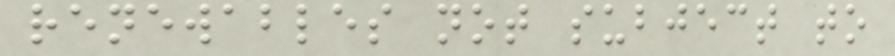renewables not subject to
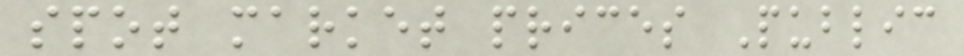spot market prices Public
